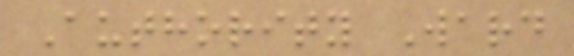Authority Ward
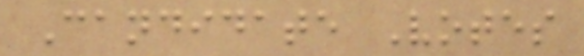Candidate Votes
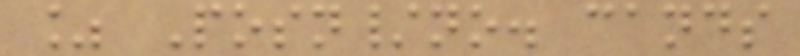% Posn/no. cands
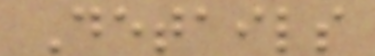Details
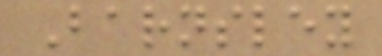Barnsley
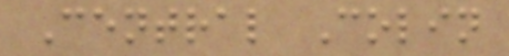Central Colin
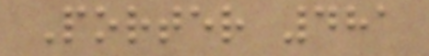Porter 481
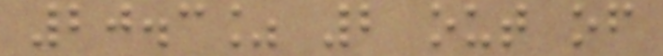20.3% 2 out of
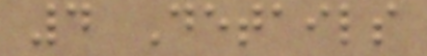4 Details
